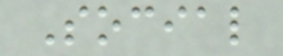Social
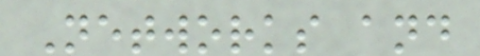Networks and
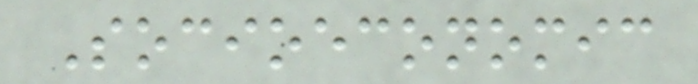Socioeconomic
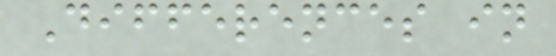Differences in
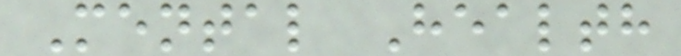Mental Health
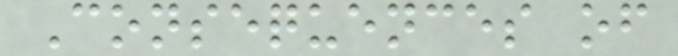Consequences of
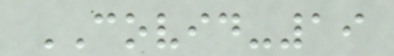COVID-19
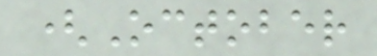(October
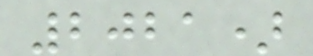2021)
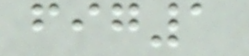fig1
